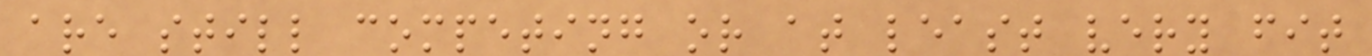are still competing or at least very fit
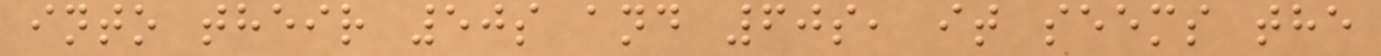into their 50s and 60s, it seems the
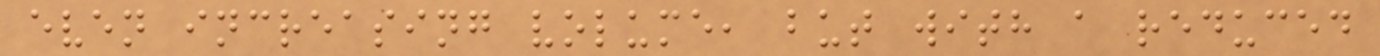even increasing volume, but with a reduced
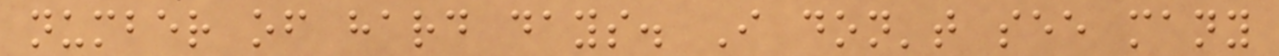number of hard days. I don't see many
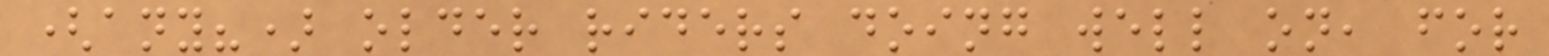(any?) older riders doing well on, for
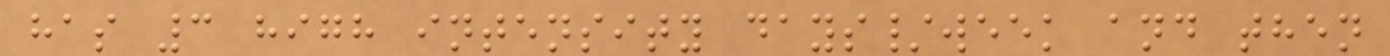has 3 high intensity days/week and then
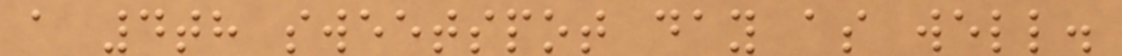a 4th sweetspot day as well.
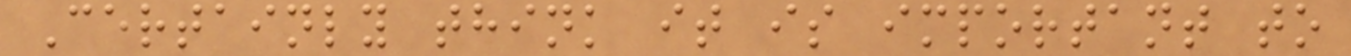Certainly think it is important to
